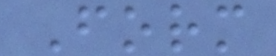Form
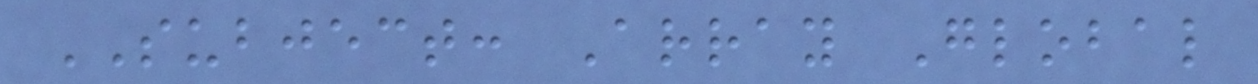SUBJECT: Array Global
